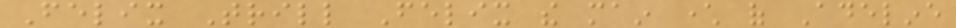Felix Trill Felix the main character of Adeline
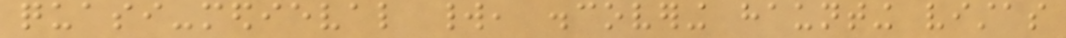quasi-medieval world, discovering haunting vistas
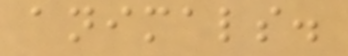animals.
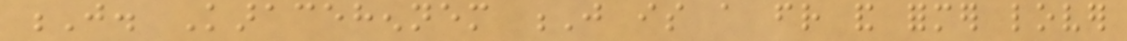J. Karacehennem J is a friend and former lover
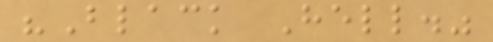"Black Hell."
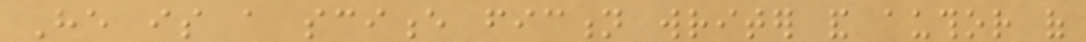He is a science fiction writer and author of
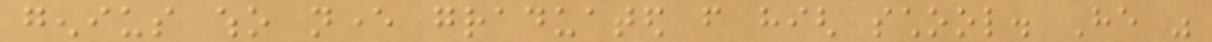genius who never graduated from high school. He was
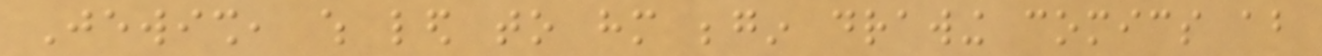Jewish, which led to him begin drawing comics about
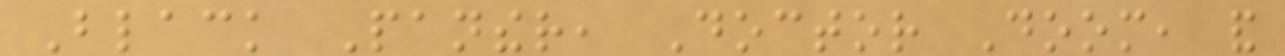Black Panther, Doctor Doom, and
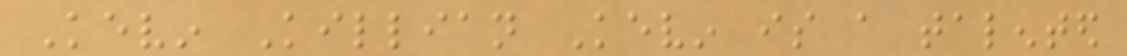Kevin Killian Kevin is a talented
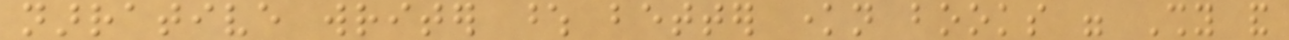narrative writer whose better known books were Shy and
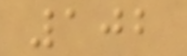102
